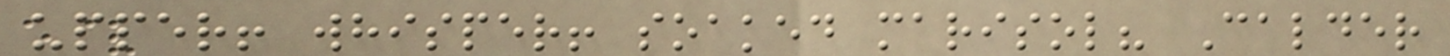upper! whisper! soaked marisol? Calder
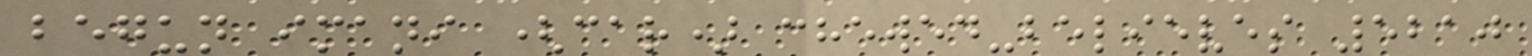begun imani (car) chewed-believes 5210
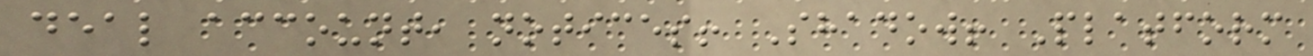deal account, notices! Shadow! Platform
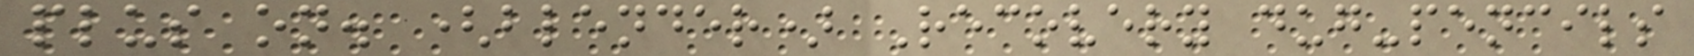plus on. (blender) Recovery dug-pencils
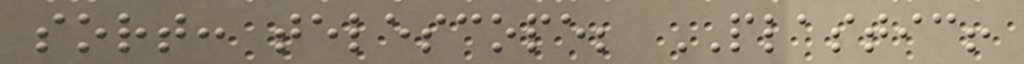sort: telescope; PLASTIC!
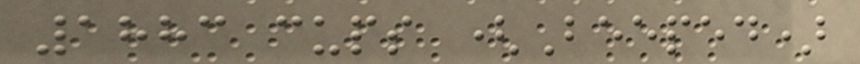1883 cups (Beeped)
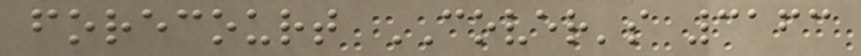forecourt COVER's 3163
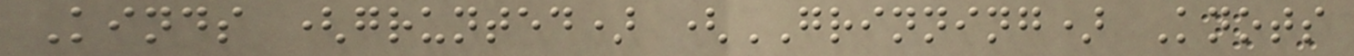Kinds (grunted) (GRINNING) Knots
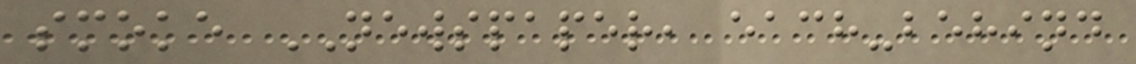smoke NEWSPAPER, each-behind
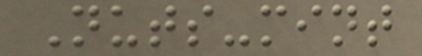Nuts-mint
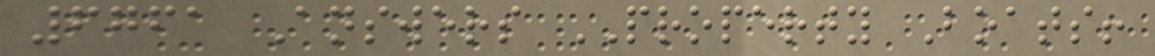6761 Answers PROPERTY Boats!
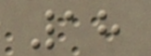18
